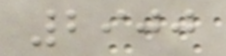2900
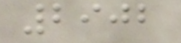2902
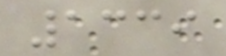1339
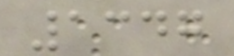1347
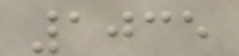1035
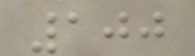100
